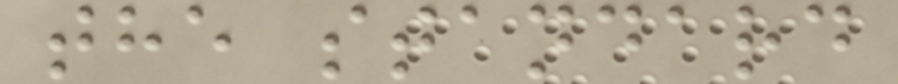the standard
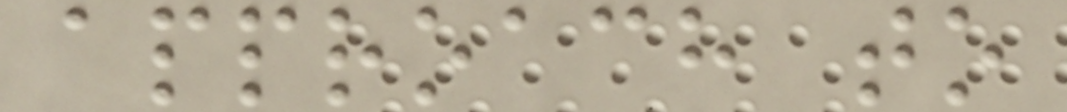approach to
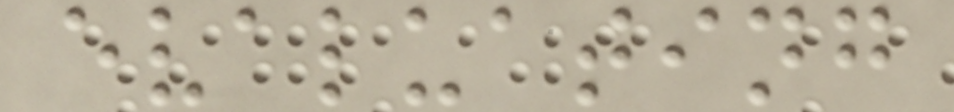evaluating
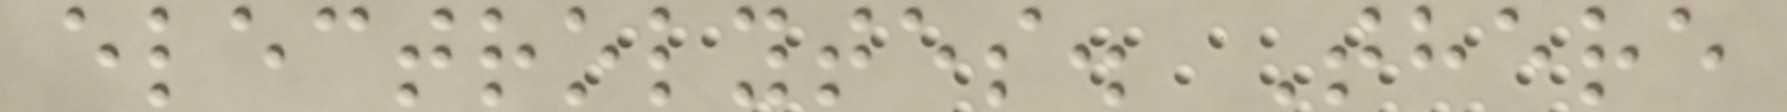electrolytes. There
